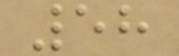58
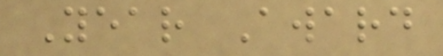Year Award
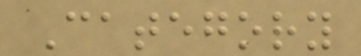Category
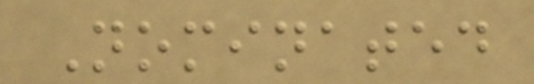Nominated
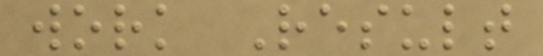work Result
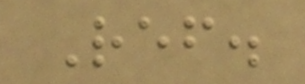Ref.
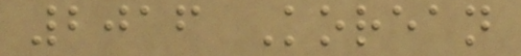2016 Korean
